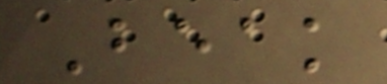Beak
